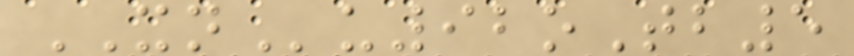XNu92oTb5
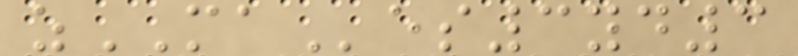zMAes3yd3
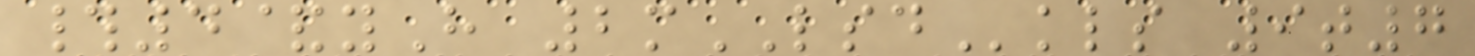#4&yH 2mLSDkls 9t7
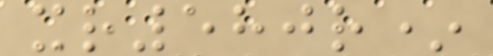xr580r*
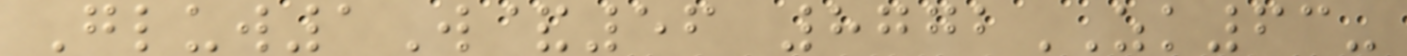Gluw1W&56 8772ZK63-
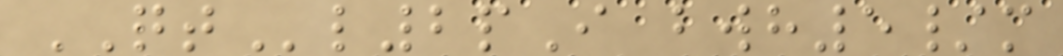QTl2pI bwh5/m
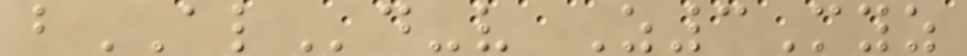bALd-v Z3Myz
